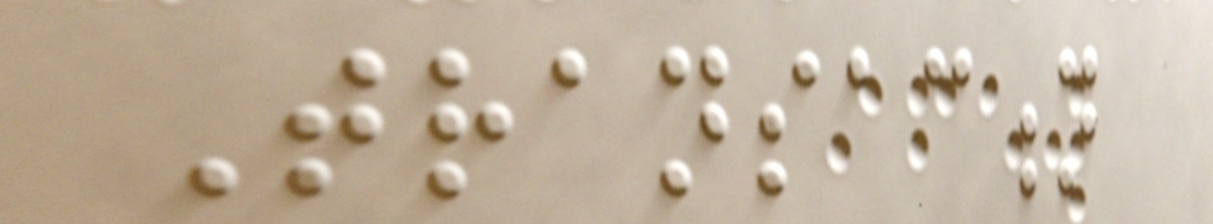Transaction
